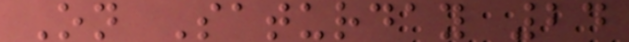On Saturday 24
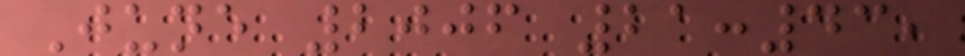June 2006 21:43,
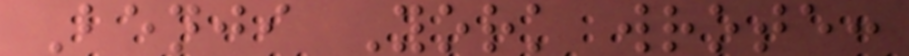Benji York wrote:
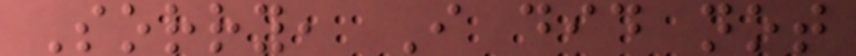Sorry, I did not
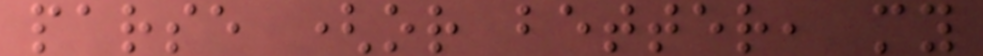parse (or better, my
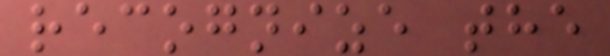recognize the
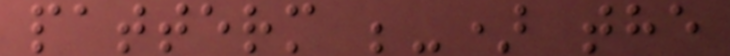patterm ;-) the
